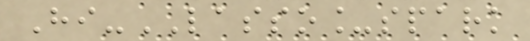Hi-LASSO_spark
